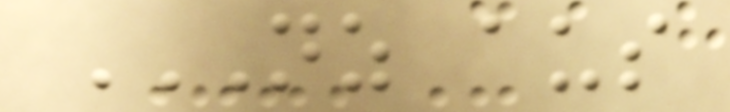NZ AUS
